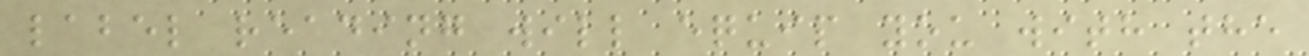label reading will equip you with the
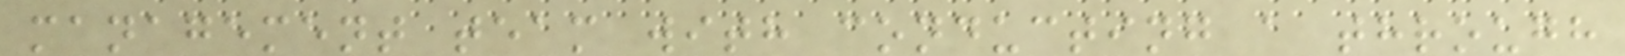management team with conducting a through
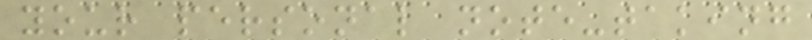your personal note-taking
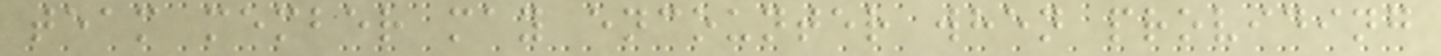team member may encounter when providing
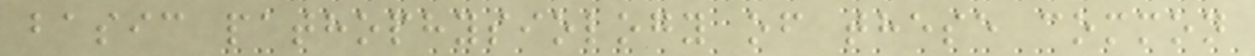basic pathophysiology of these common
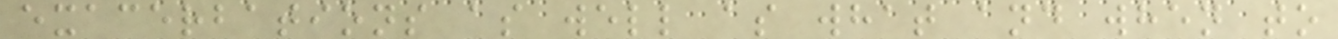exacerbations as well as what and when to
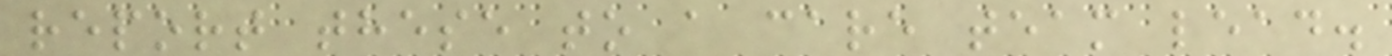report these to a care team lead.
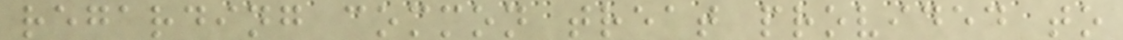regarding common treat provided to
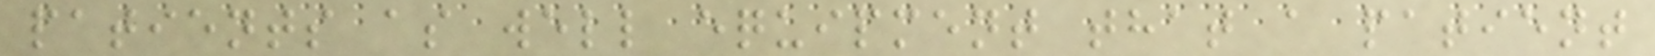patients as well equipment that a patient
